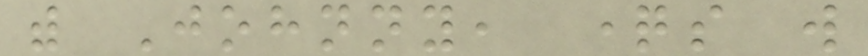with Johnny, questions will
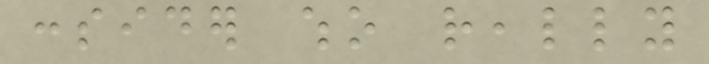consider who really
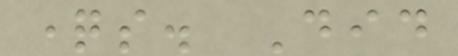questions. Did
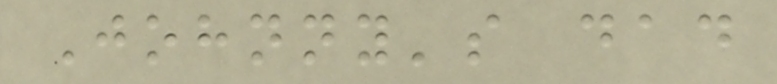Johnny's dad
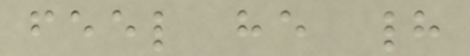feel he had
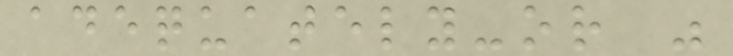adequately-or was
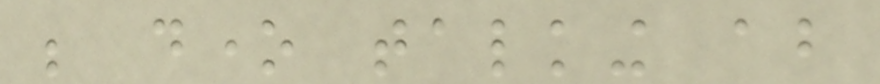be done talking about
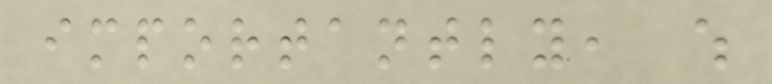importantly, which
